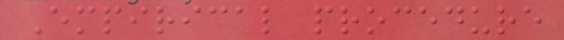Empirical procedure
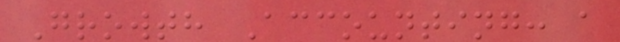Growth Accounting: a
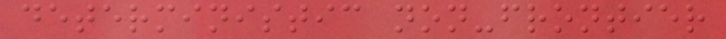deterministic non-frontier
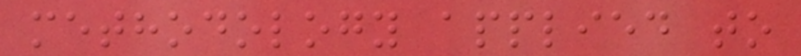methodology applied to
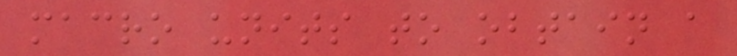macro units to obtain a
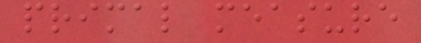primal measure
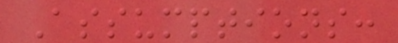Assumptions:
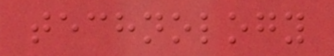technology
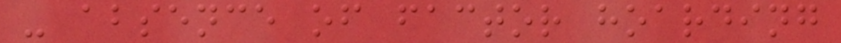- absence of factor hoarding
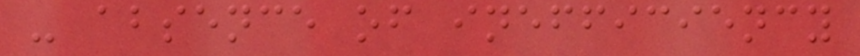- absence of inefficiency
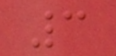3
